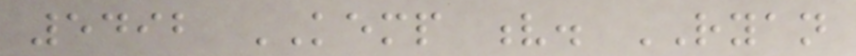5492 KEMP v. RYAN
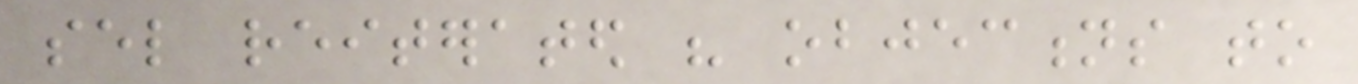sel reiterated his objections to
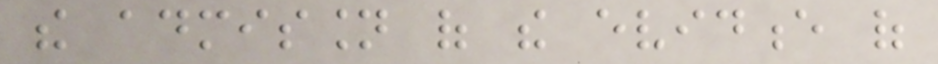the admission of the evidence of
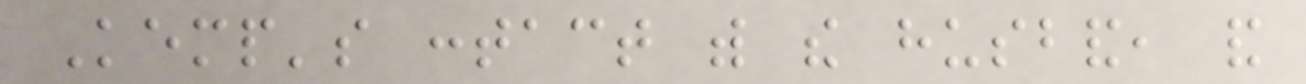Kemp's contact with the husband, and
